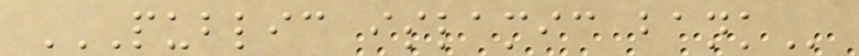PUBLIC ISLAMIC BANK
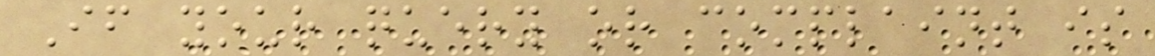If your query or complaint is
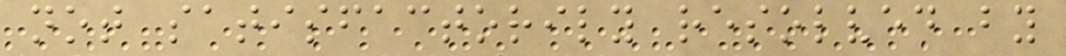not satisfactorily resolved by
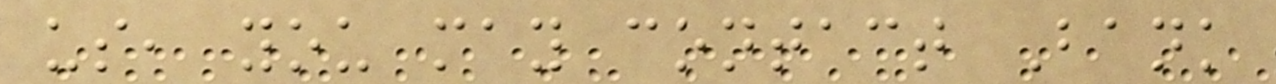us, you may contact Bank
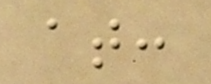at:
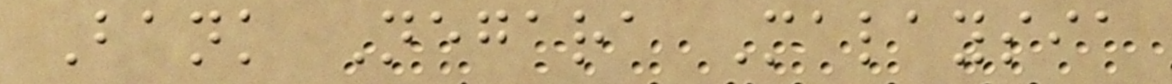Bank Negara Malaysia
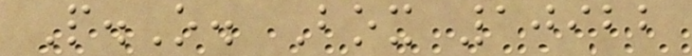P.O. Box 10922
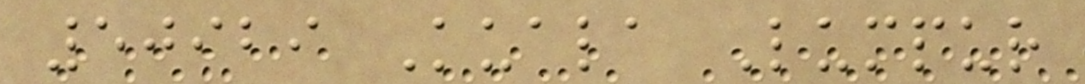50929 Kuala Lumpur
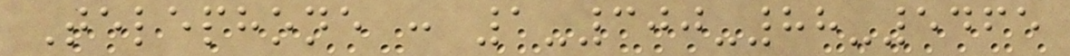Telephone : 1-300-88-5465
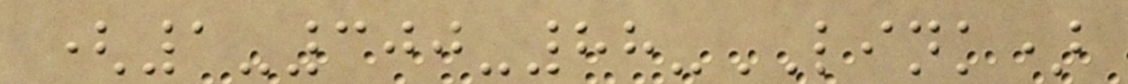(1-300-88-LINK)
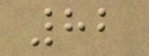82
